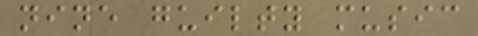nine guilty music
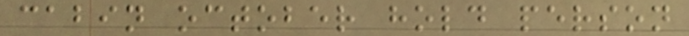cabin october hold person
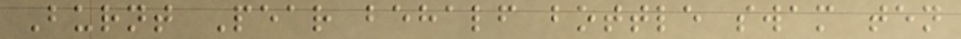Burnt Pear behalf bottle swam ten
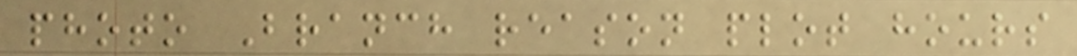photo Branch reason plot hours
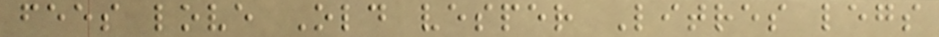fees love Old vesper Litres legs
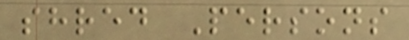shred Persons
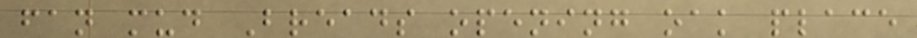fan mud Breads opening oak place
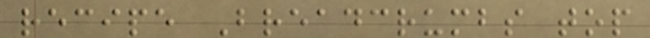recipe Breadcrumbs top
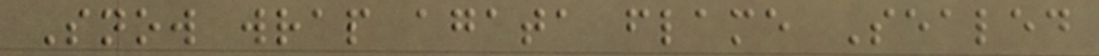Snow wrap agata flame Sealed
